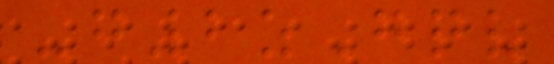-g2zGqv
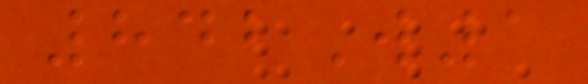842W1
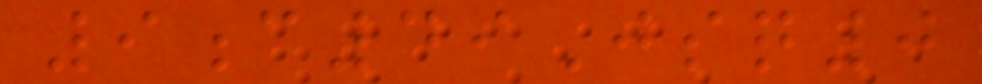9c49Jsq0
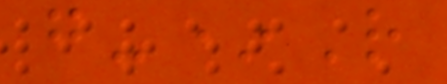g-*R
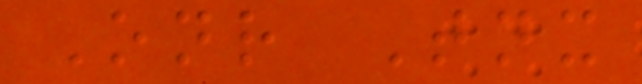Onr Tnx
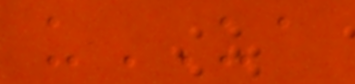uUA
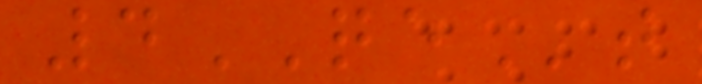4QEt
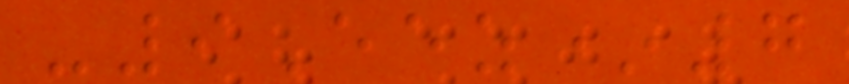-9Eez*7
